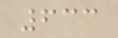633
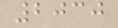2030
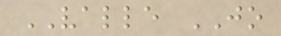VALLE JO
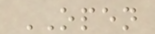OPEN
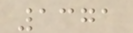1371
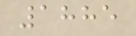1885
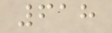618
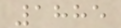1885
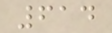614
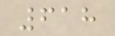618
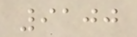9100
